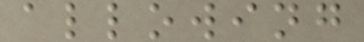allowing
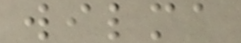wilma
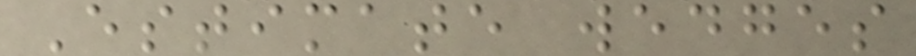Estimate wedges
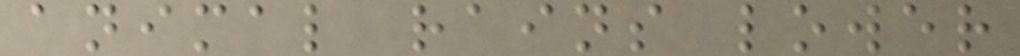animal rains lower
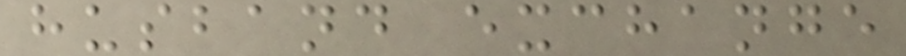husband exchange
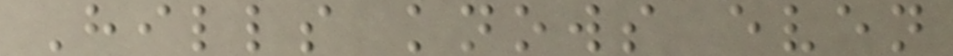Hills knows even
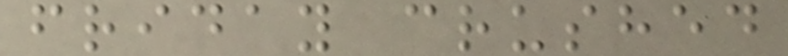friday crushed
